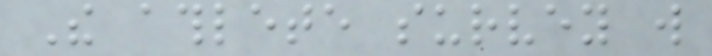The athlete survey will
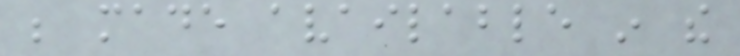be made available in the
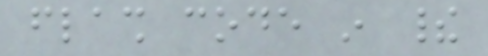flash code in their
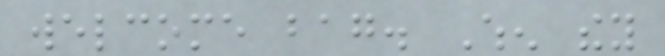welcome bag. When they
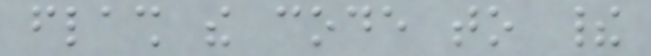flash the code to their
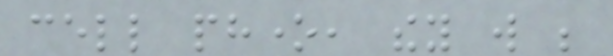cell phone, they will be
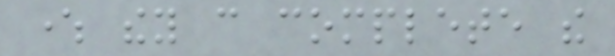where they can complete the
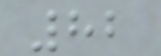82
